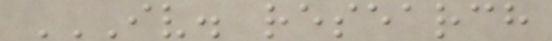IV. RESEARCH
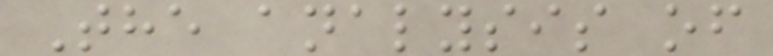The analysis of
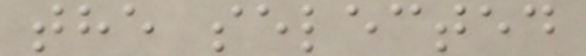the selected
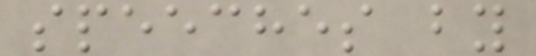speeches by
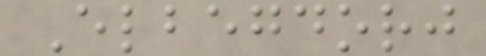Elbegdorj
